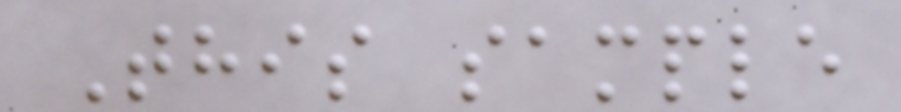This sample
